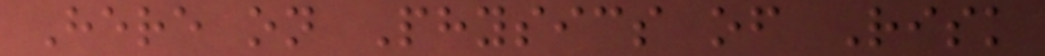Here on Physics of Risk
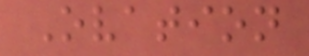Ovation
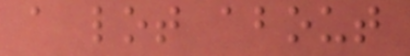a lot about
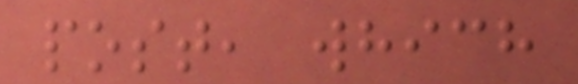post, which
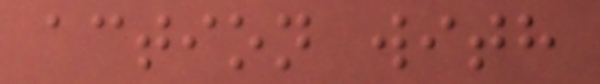action with
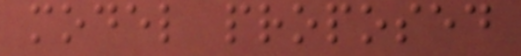model proposed
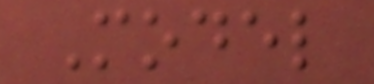Model
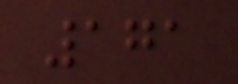171
